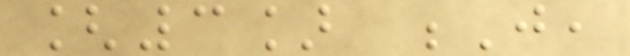[3] J,
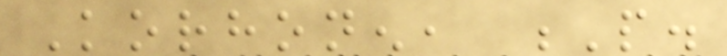Korhonen, P.
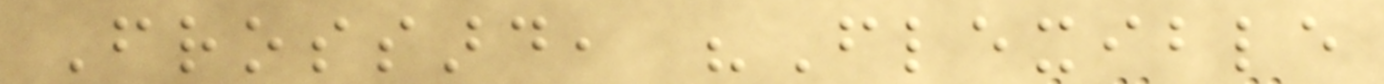Frossard, "Flexible
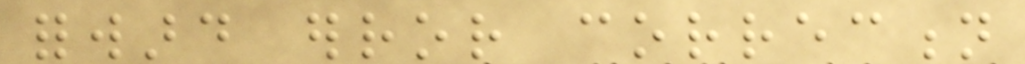forward error correction
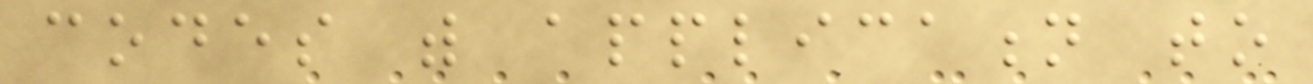codes with application to
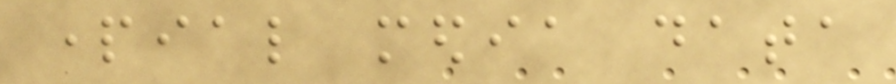partial media data
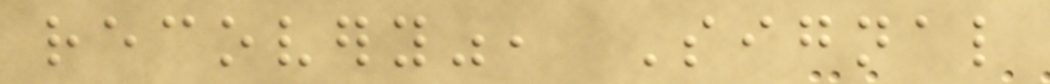recovery", Signal
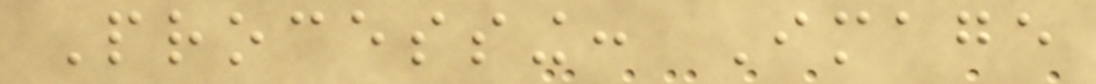Processing: Image
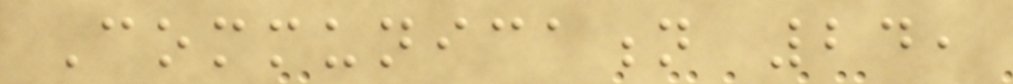Communication 24,
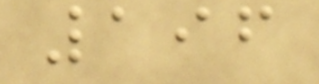196
